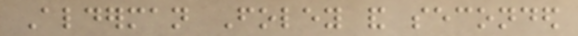Alderman Foley and seconded
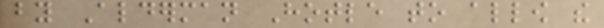by Alderman Hotle to allow the
